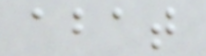abat
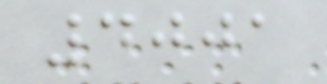4001
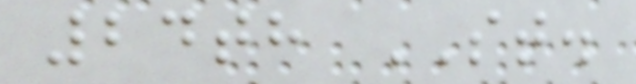24th ST.
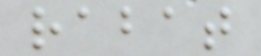rabat
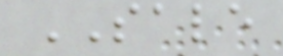SALE
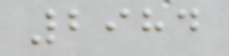2984
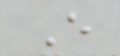E
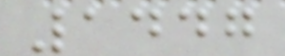1447
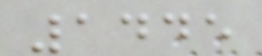1445
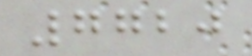7720
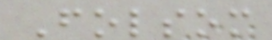Folsom
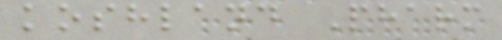koshland Pharm
